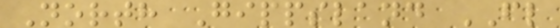North Gippsland FL
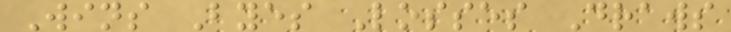Wins Byes Losses Draws
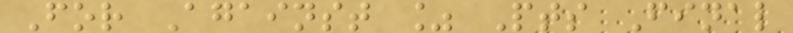For Against % Pts Final
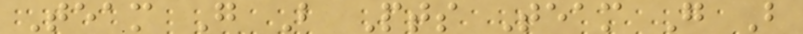Team G B Pts Team G B
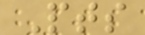Pts
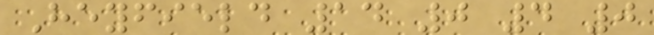Heyfield 14 0 4 0
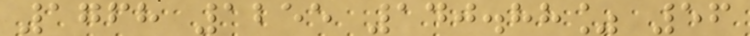1768 1255 140.88% 56
